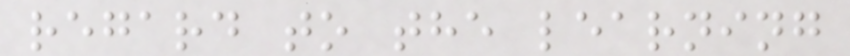regard to the learning
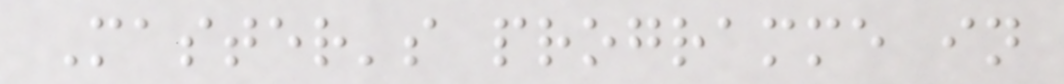Master's programme in
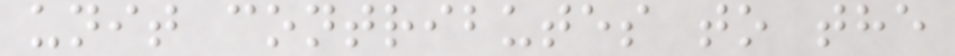unit contributes to the
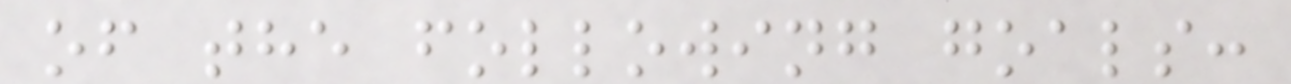of the following goals:
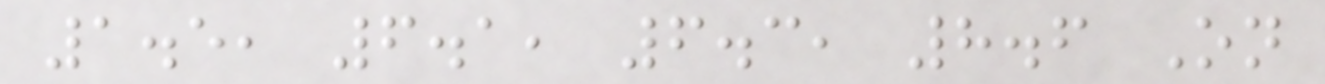1.5, 6.1, 6.3, 8.6 On
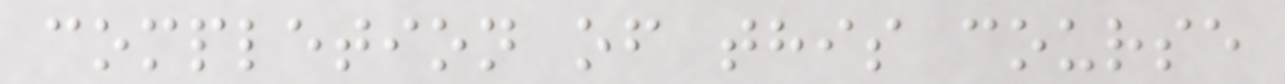completion of this course
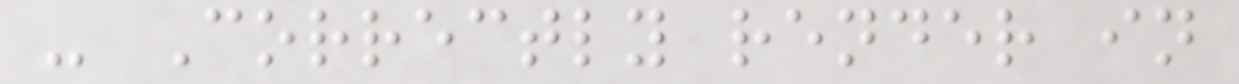- Correctly render in
